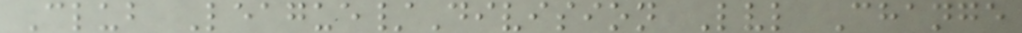Club League/Division Lvl Change
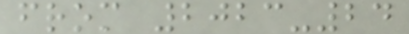from 2023-24
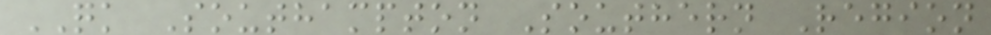QK Southampton Southern Region
